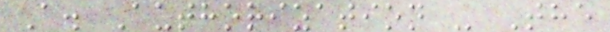A. Authorization - The
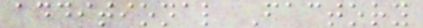additional Factory
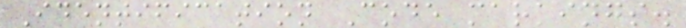Identification Code markings.
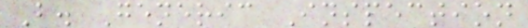B. Generic Inspection
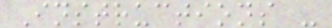Instructions -
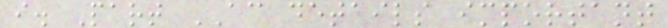i. Part AC details important
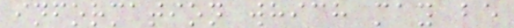information which may be
